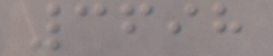3698
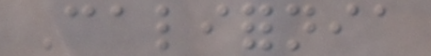California
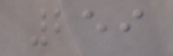259
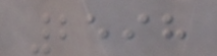2598
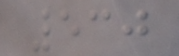530
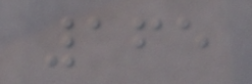165
